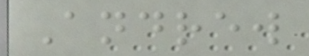Andrew
